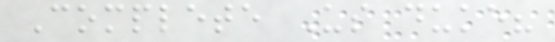Complete Us duke?
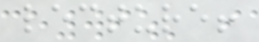lecture!
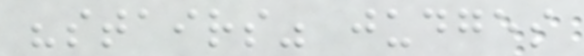"stairs" judges
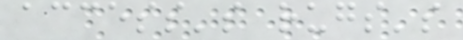access's rugs's
